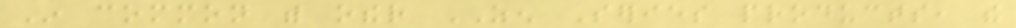In common with other ZEN Series products, the
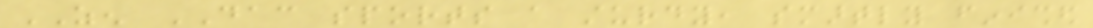ZEN DAC sports a sturdy, smartly finished
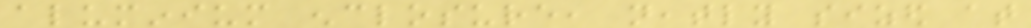aluminium enclosure, neatly sized at
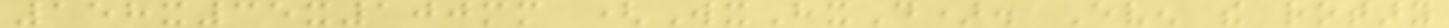158x35x100mm (WxHxD). Even the rotary
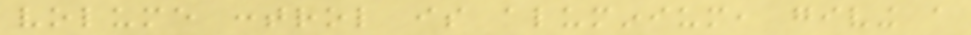volume control is aluminium, giving a
